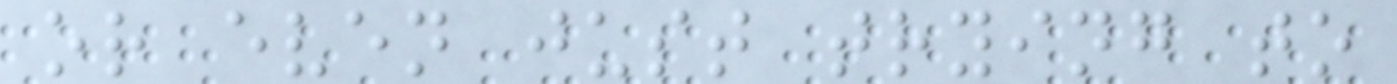or even just trying to
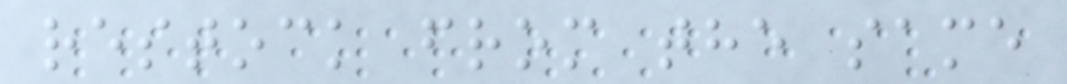restock from the same
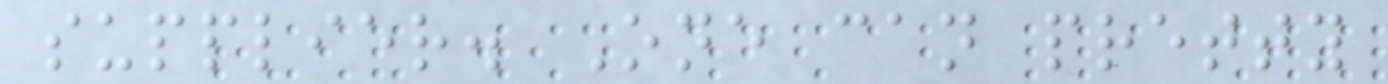supplier. One can pretty
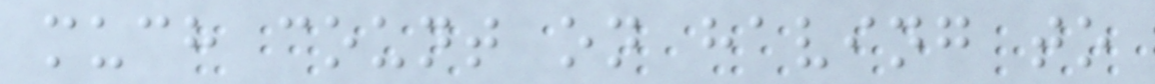much count on having to
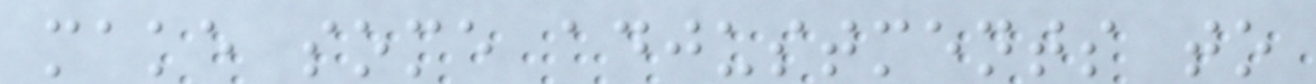make some adjustments to
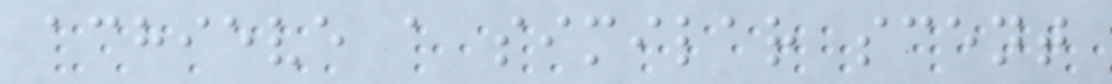achieve a similar scent
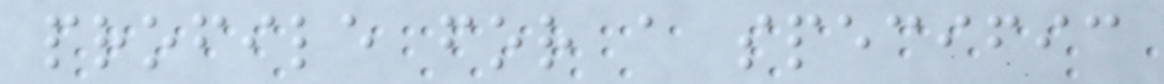profile for a specific
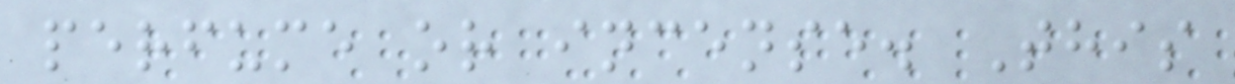perfume or incense. This
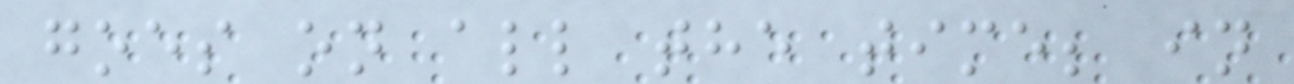goes on all the time; in
